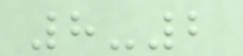8-2
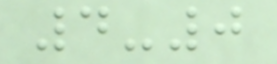4-0
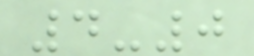4-0
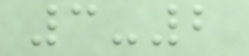3-2
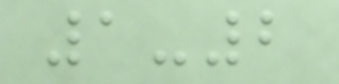1-2
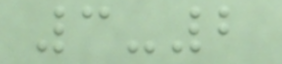3-2
